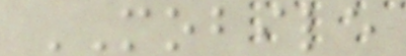MOBILE
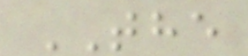THE
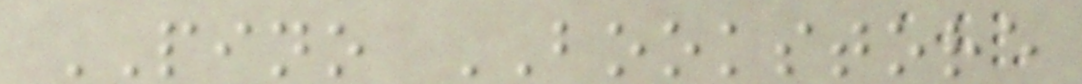PINO BOOKSTORE
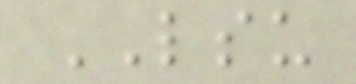LSU
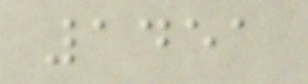1451
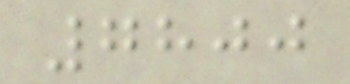7800
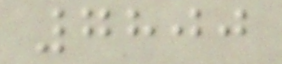7800
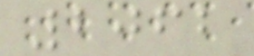2062
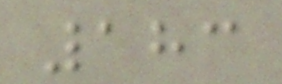183
